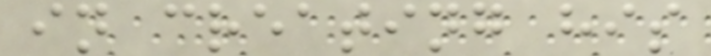in creating his
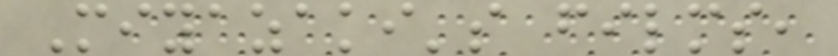Miyazaki's films,
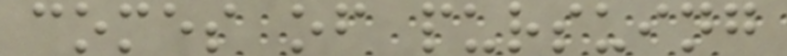comes of pursuing
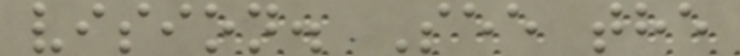vision. See the
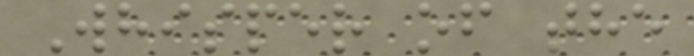Whisper of the
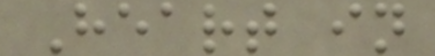Heart in
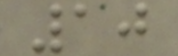10
